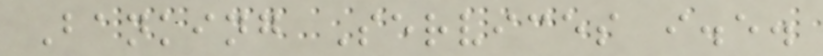Banking Services i.e.
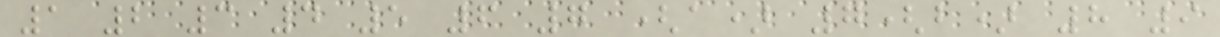1 2 3 4 5 6 7 (a) 7(b) 8 9
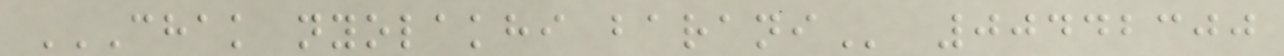CHAK NYOLAKHI BARANI 00442300
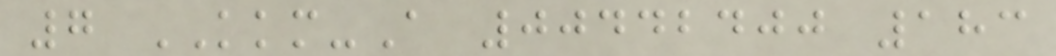7 KKM-A 00442400 183
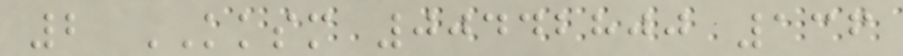2 KKSM 00442800 136
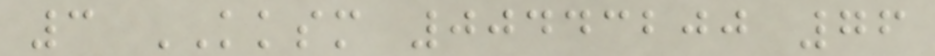3 KKSM 00443200 76
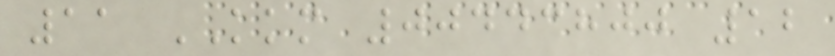11 KKM 00443800 12
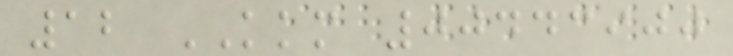12 KKM 00443900
